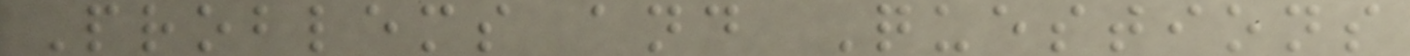Problems and Questions
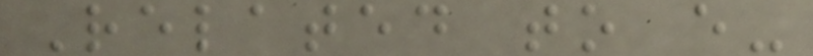Related to e-
